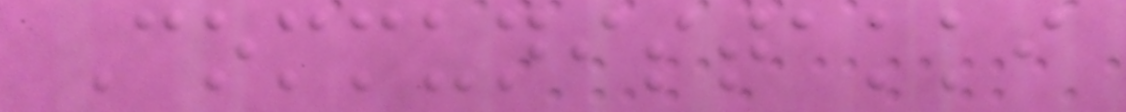Communistakki
